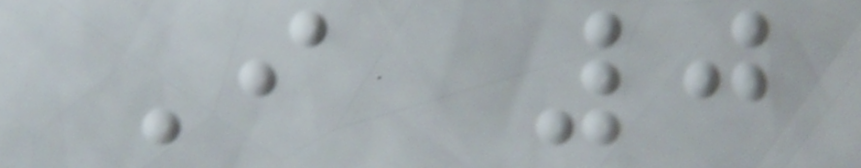I 0
